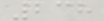238
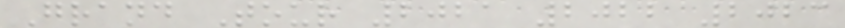Grand Tour 2021 2022 2023
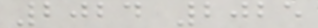2024 2025
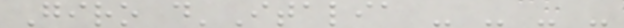Giro d'Italia - - - -
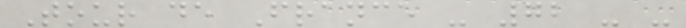Tour de France - 72 - -
